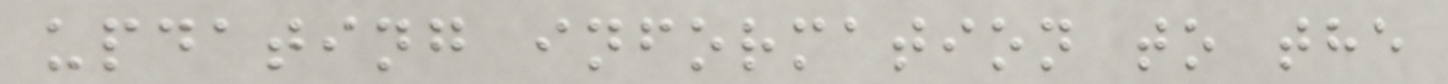updating information to the
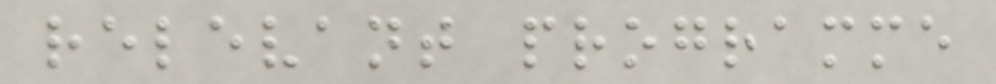relevant programme
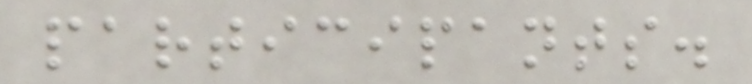participants.
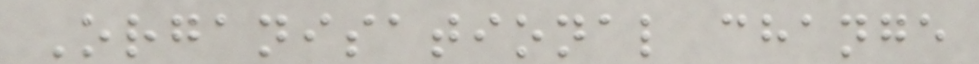Organisational change
